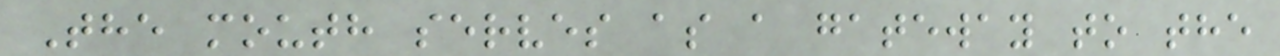The mouth serves as a gateway to the
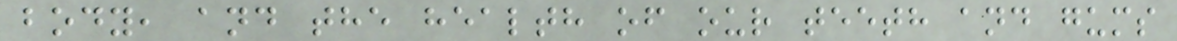body, and the health of our teeth and gums
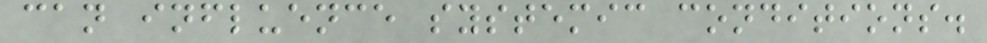can influence systemic conditions.
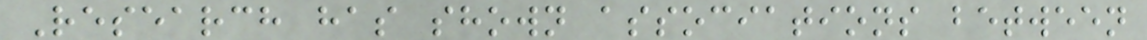Research has shown associations between
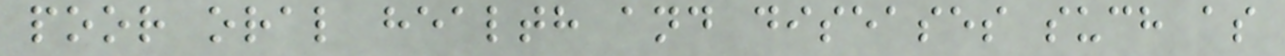poor oral health and diseases such as
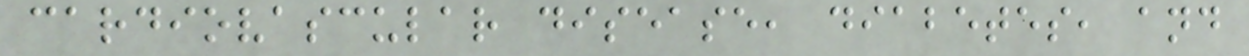cardiovascular disease, diabetes, and
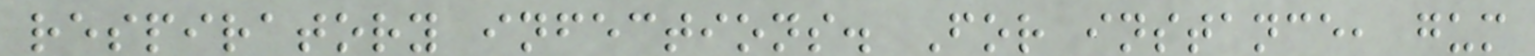respiratory infections. For instance, gum
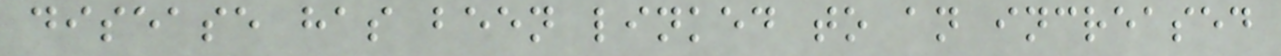disease has been linked to an increased
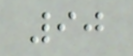90
